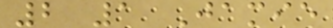2 1 Jamie
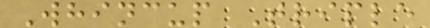Whincup Triple
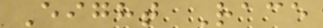Eight Race
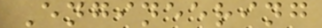Engineering
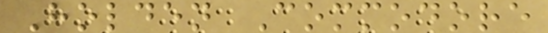Holden Commodore
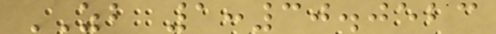ZB 1:30.0523
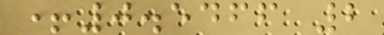+0.5466 2
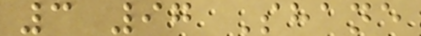3 97 Shane
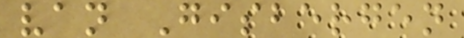van Gisbergen
